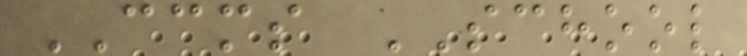CCMS SCHOOL
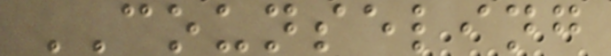COUNSELING
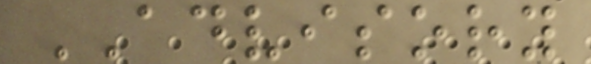ADVISORY
